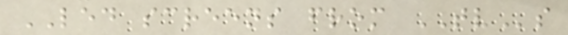LED screens from TVs
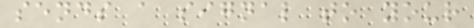sends a signal to your
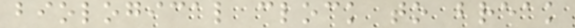biological clock to break
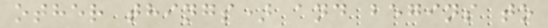other things) and begins to
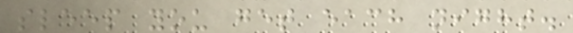sleep you get each night.
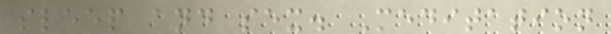sleep and sex. Meditation
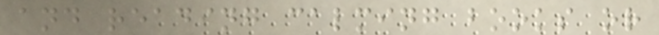and reading calming books or
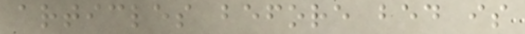articles before bed is
